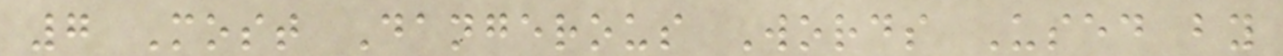7 Most Dangerous Words Used by
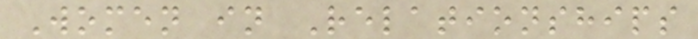Women in Relationships
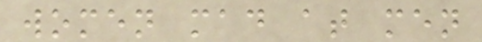women mad at men
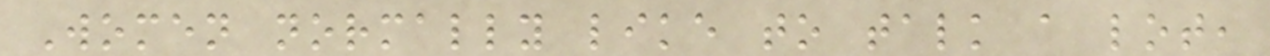Women normally like to talk a lot,
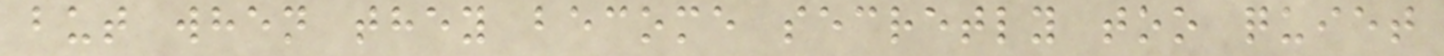but when they become secretly too quiet
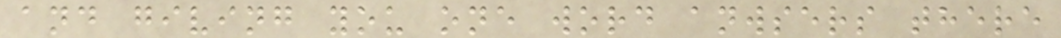and giving you one word anwsers there
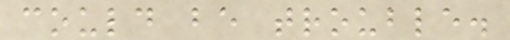could be trouble.
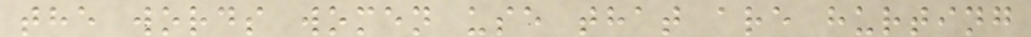the words women use that are hurting
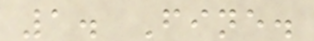1. Fine.
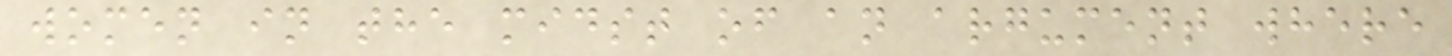women in the midst of an argument where
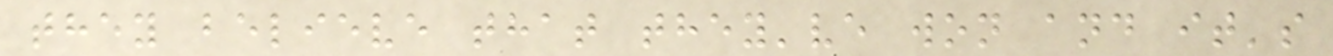they believe that they've won and it's
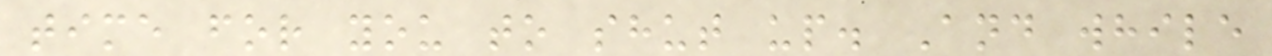time for you to shut up. And while
